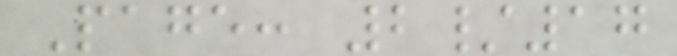Page: 2/17
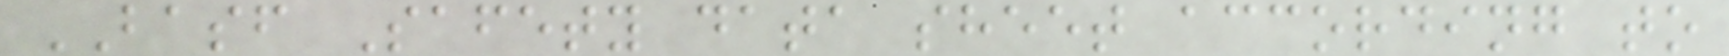BASF Safety data sheet according to
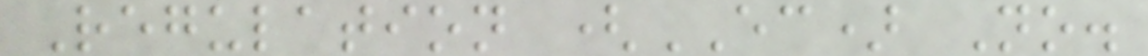Regulation (EC) No.
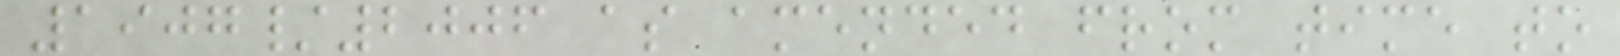1907/2006 as amended from time to
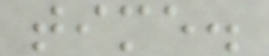time.
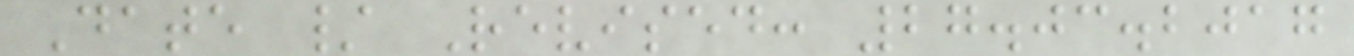Date / Revised: 27.03.2017
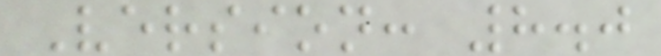Version: 8.0
